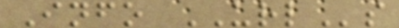Info URLs
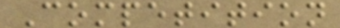Competition
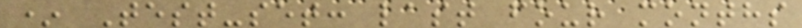* Test-set: last four months
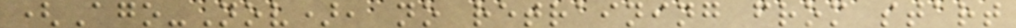(Ago-Nov), no retraining from start
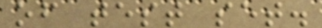of test set.
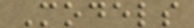Models
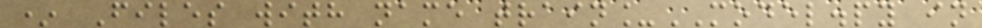* Files with name train_MODEL.py in
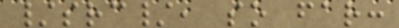/src/, so far:
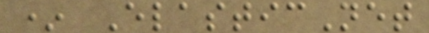* ElasticNet
